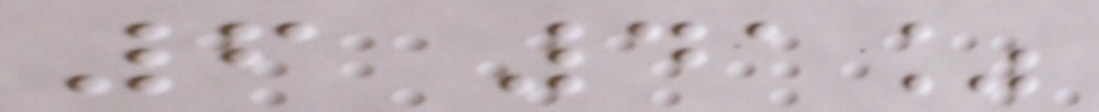6 41%
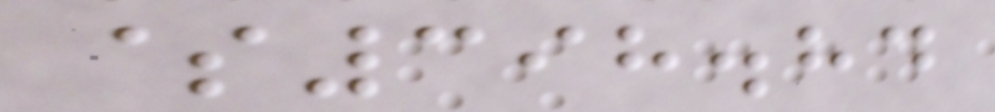$398.84
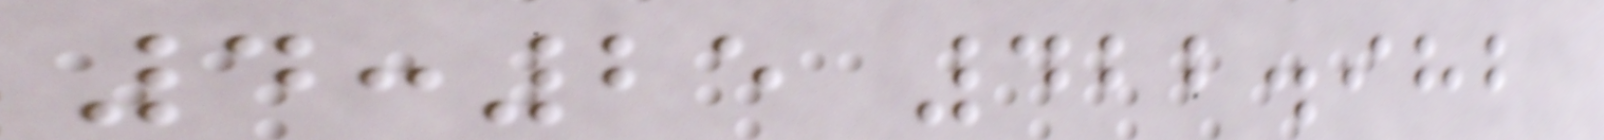4:25 422.982
